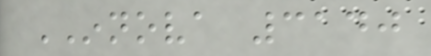INNOVA 3140
